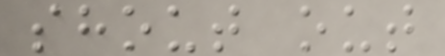shout out
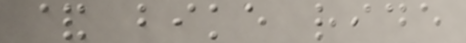& bike ride
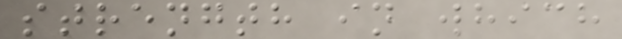strength in which
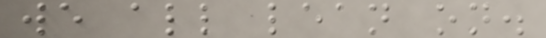we all lean on.
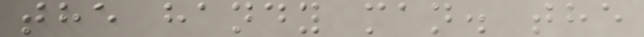the handy man. the
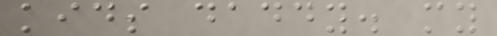kids daddy. my
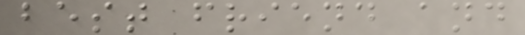best friend and
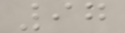97
